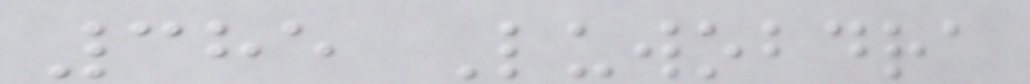385 Luwobdra
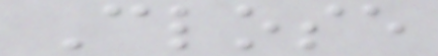Close
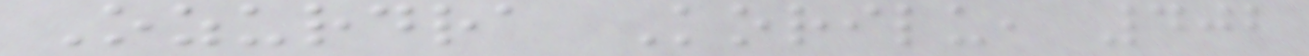Ozurdra Korilu, 402
